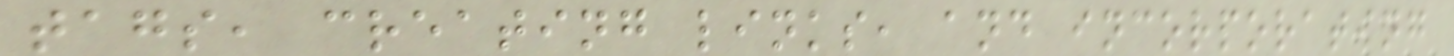tags, creating links, and incorporating
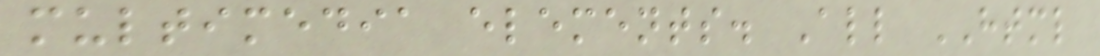multimedia elements. All HTML
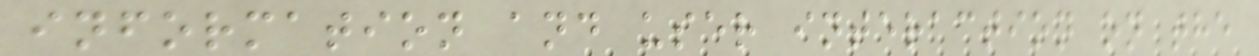information and user interaction on the
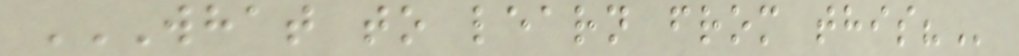WHAT TO LEARN FROM THIS?
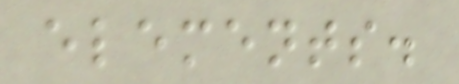elements.
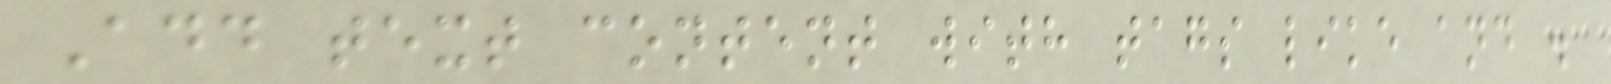Add text content with tags like and .
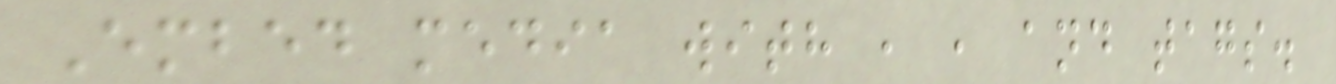Embed media with , , and tags.
